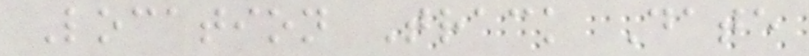Location Track Date
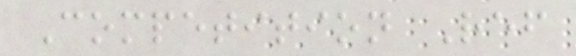Competition Ref
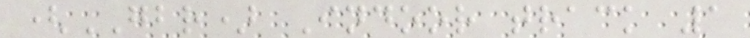(GBR) Indoor track 1
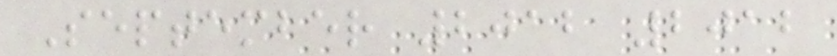September 2012 2012
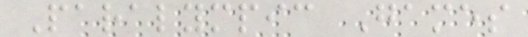Paralympic Games
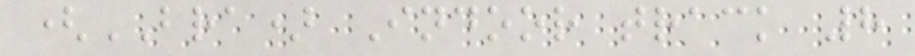(BRA) Indoor track 8
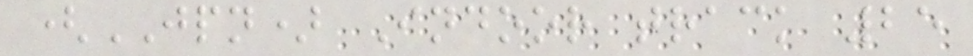(JPN) Indoor track 25
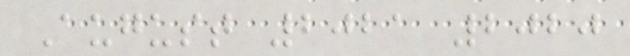August 2021 2020
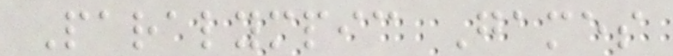Paralympic Games
